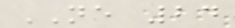NE 24
